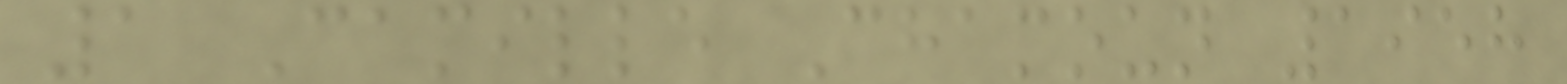1 Camille Chamoun 1958
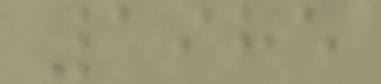1985
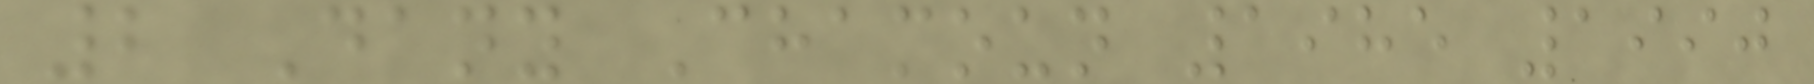2 Dany Chamoun 1985 1990
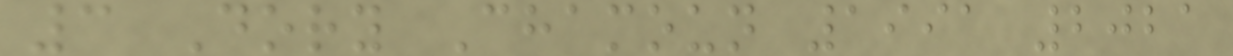3 Dory Chamoun 1991 2021
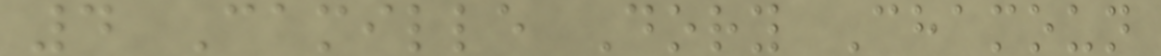4 Camille Dory Chamoun
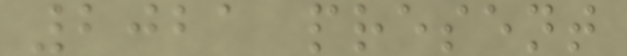2021 present
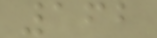162
